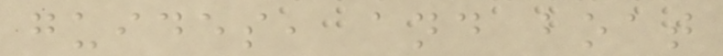guides, and boat
